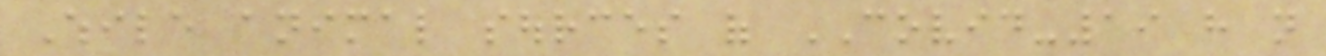While animal sources of COVID-19 have not
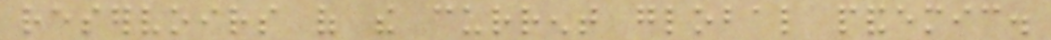reservoirs of the current global pandemic.
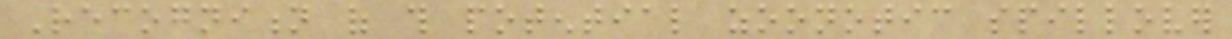Recognition of this potential zoonotic spillover
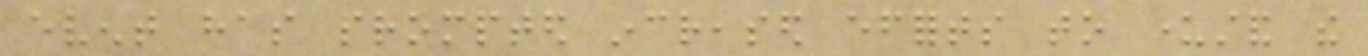event has prompted increased efforts to understand the
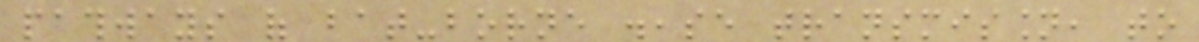pathways of bat-borne disease transmission, to
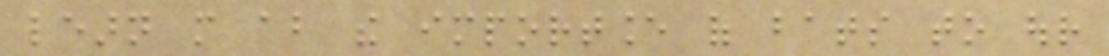learn more about the importance of bats to our
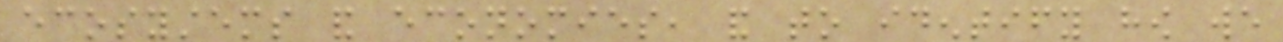ecosystems and economies, and to identify how we
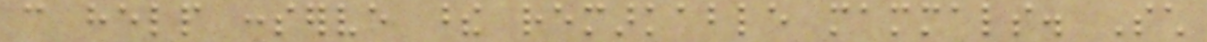can help conserve these remarkable mammals. Such
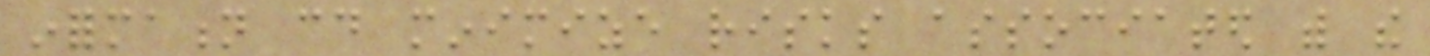information could minimize risks associated with the
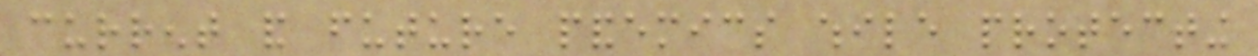current and future pandemics while protecting
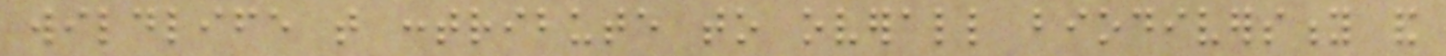wildlife that contribute to overall biodiversity and
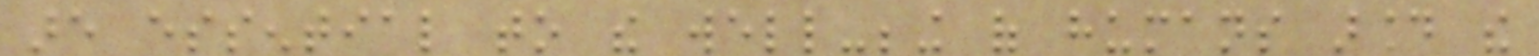are essential to the well-being of humans around the
